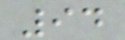94
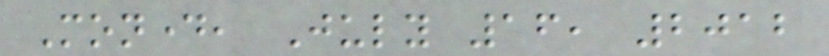Monday, July 16, 2012
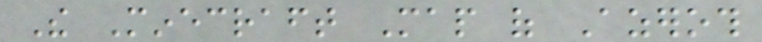The Minecraft Map of Azeroth
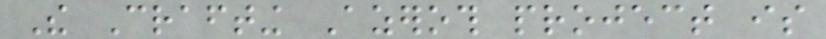The Crafting Azeroth project is
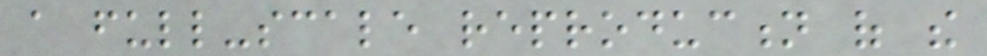a full-scale reproduction of the
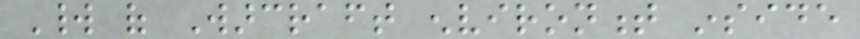World of Warcraft environment inside
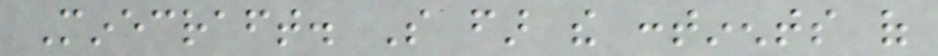Minecraft. So far the continents of
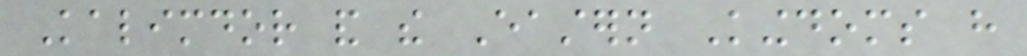Kalimdor and the Eastern Kingdoms have
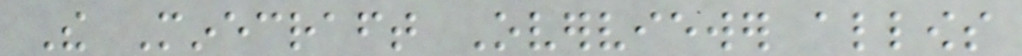The Minecraft Overviewer allows
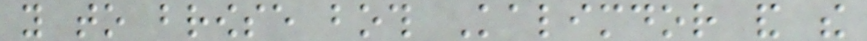you to browse both Kalimdor and the
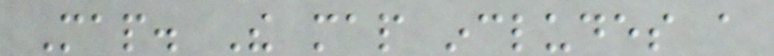Map. The map includes a
